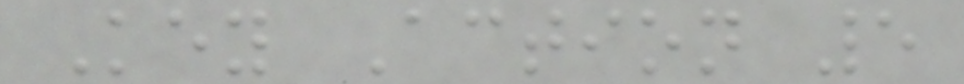Key Action 5
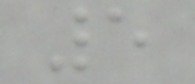5
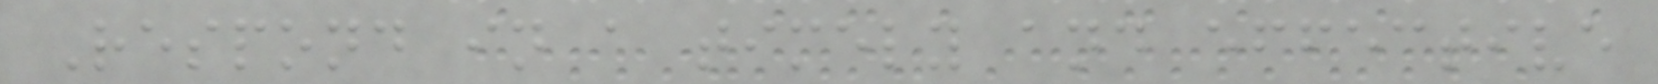Respond in a timely and effective
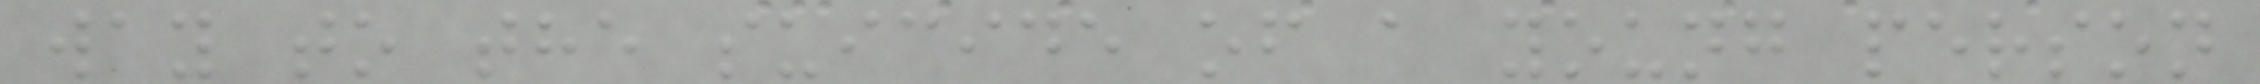way to the suicide of a young person
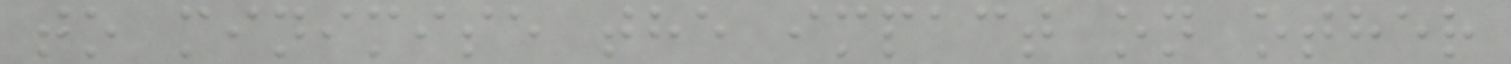to minimise the impact on other
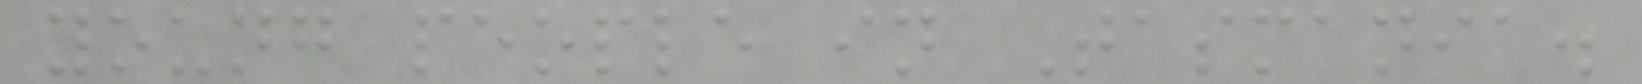young people in Tasmania.
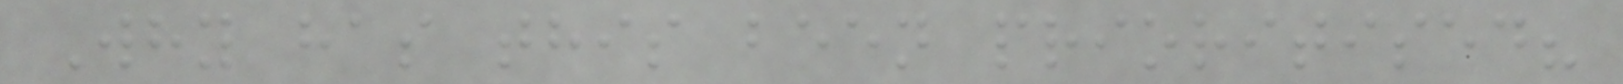Why has this been prioritised?
